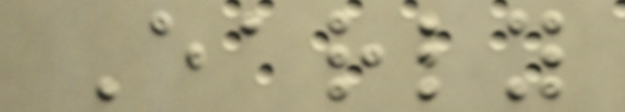Early
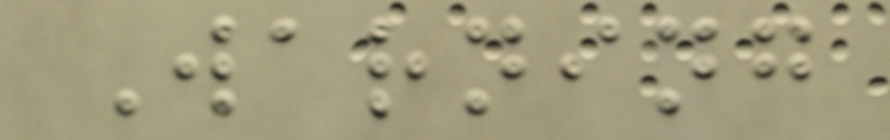Warning
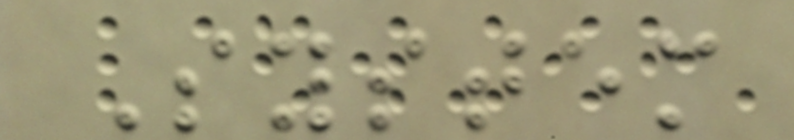System
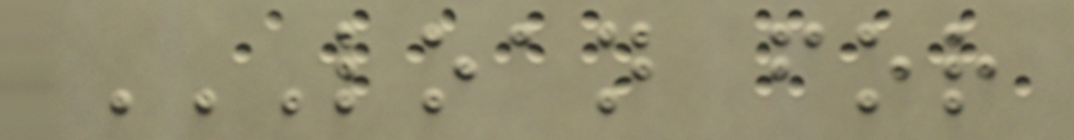LOAN FOR
